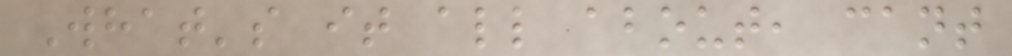What's it all about, cant
